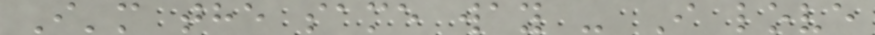I'm the same way - I love
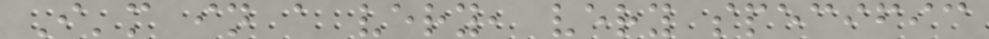I'm in a very, very specific
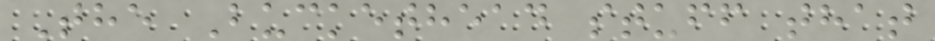The Buckethead stuff that
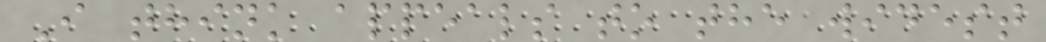I think appeals to the widest
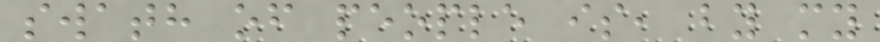swath of people is, by my
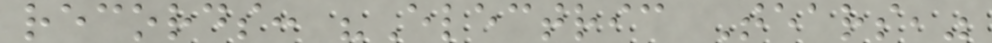records: "Electric Tears,"
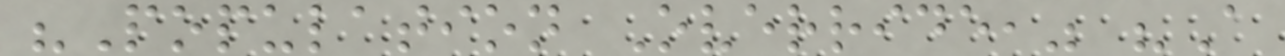"Population Override," "A
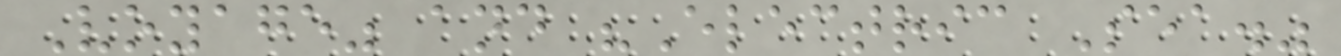Voyage" and "Electric Sea."
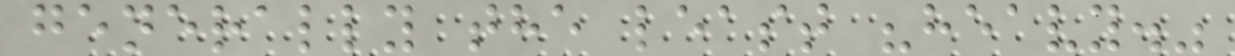generally the least "heavy."
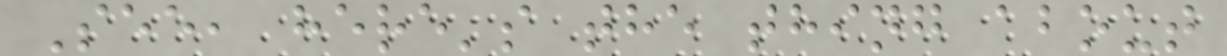See, here's the thing about
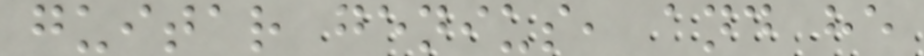guitar genius, and he
